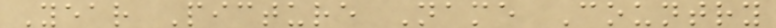Year Picture Name Country
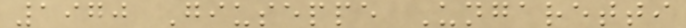1970 Giuseppe Ungaretti
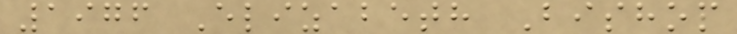1976 Elizabeth Bishop
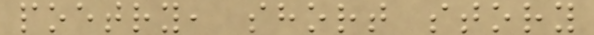poetry, short story
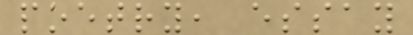poetry, essay
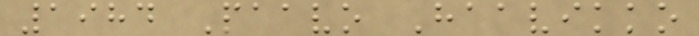1984 Paavo Haavikko
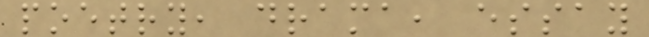poetry, drama, essay
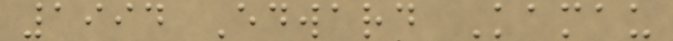1994 Edward Kamau
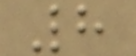8
